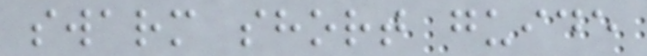swarm short guide
